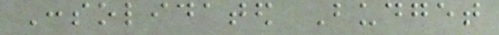Consolidated Budget
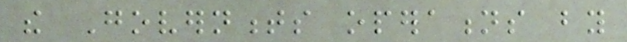the Governments operations by
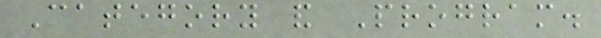Category and Program.
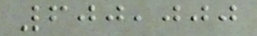600,000
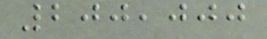200,000
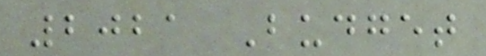2021 Budget
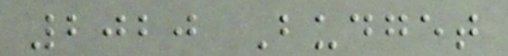2020 Budget
